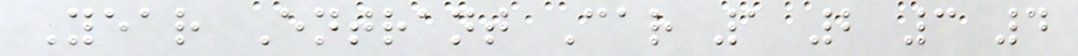Year Entrant Car 1 2 3 4
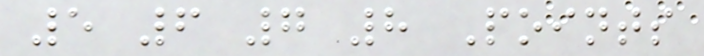5 6 7 8 Points
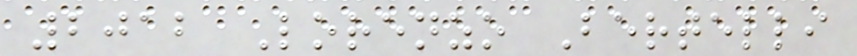2012 Lorenzo Bertelli
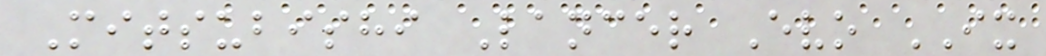Mitsubishi Lancer Evo IX
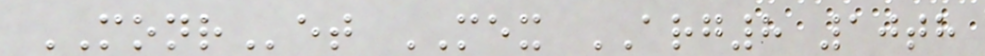MONRet MEX ARG8 10th
